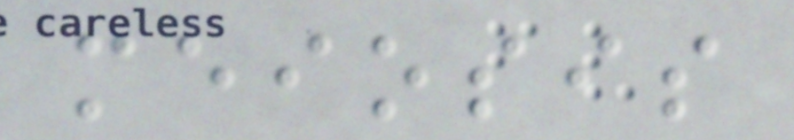meiosis
